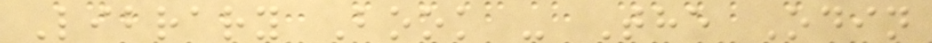Library Book - The Odin
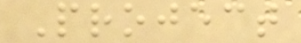Project
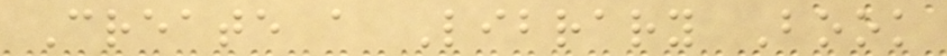Create a Library Book
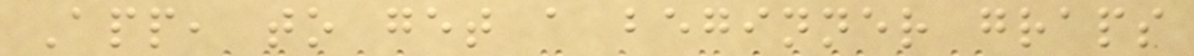App, to get a beginner graps
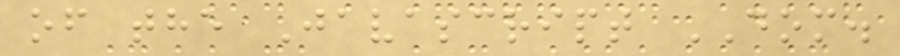of the Javascript DOM.
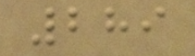289
